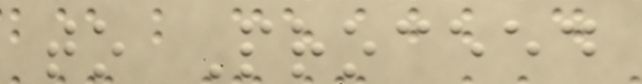to Proceed
